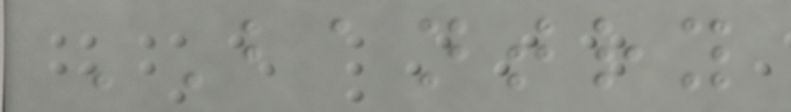BANTRY
